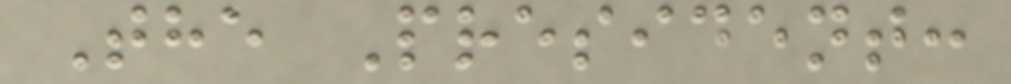The President:
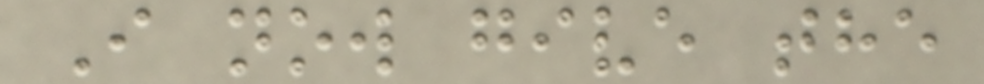I now give the
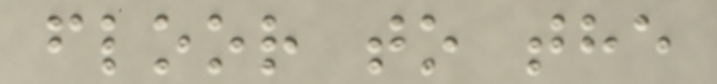floor to the
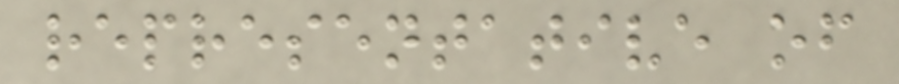representative of
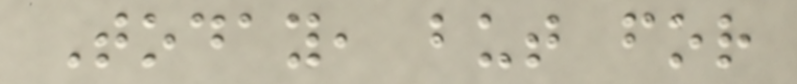Today, but for
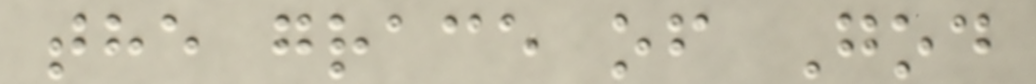the grace of God
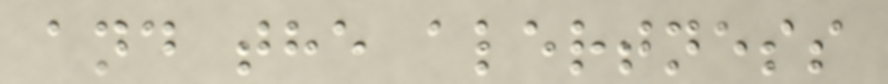and the alertness
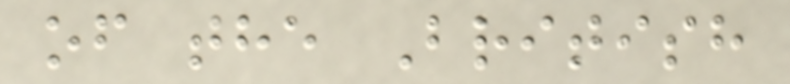of the British
